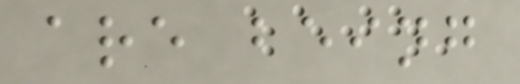are being
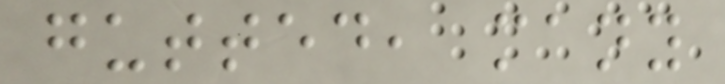gutted, many
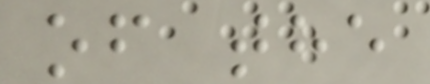of the
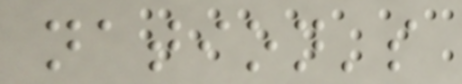nation's
